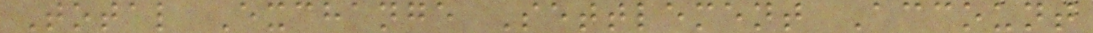Total Exchange Settlement Account
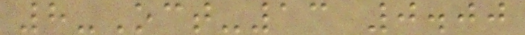8-Oct-13 0.00
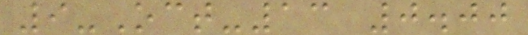9-Oct-13 0.00
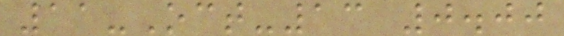11-Oct-13 0.00
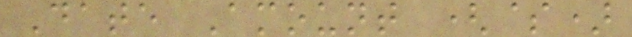Date Amount ($)
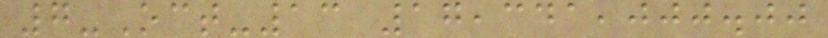7-Oct-13 17,341,000.00
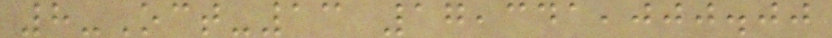8-Oct-13 17,341,000.00
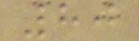80
